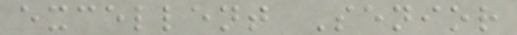excellent Senior
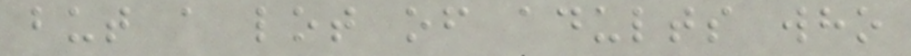but a lot of adults who
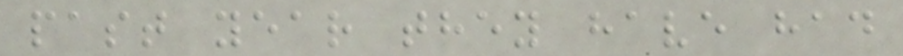past year they have had
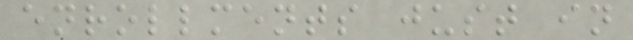enrollments just in
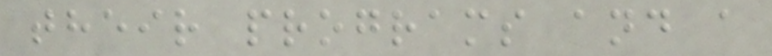their programs and a
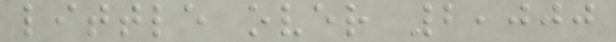little over 2,000
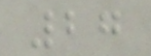27
